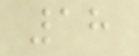18
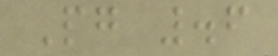Pg .6
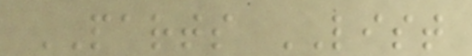PARTS LIST
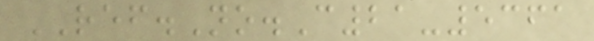REF.No.C21-5361
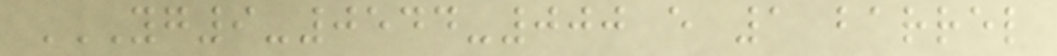YG9-0544-000 E 1 BARREL
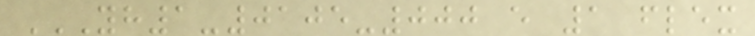YH1-0105-000 E 1 FLEX
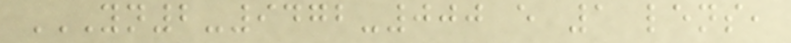YN2-9472-000 E 1 LENS,
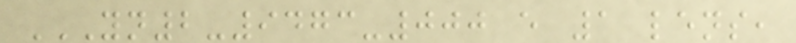YN2-9473-000 E 1 LENS,
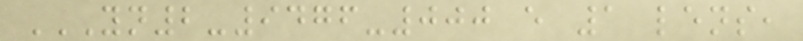YN2-9476-000 E 1 LENS,
